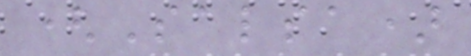(Salsa)
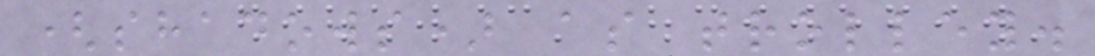(shadows) as trolley.
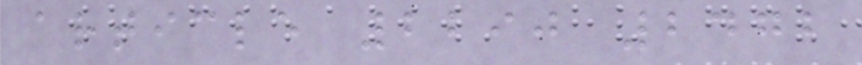article 2290 2472
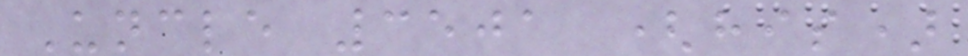Uncle 3501 (his)
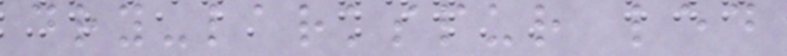dry-larkspur led
